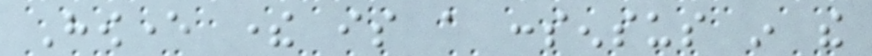However there is a consensus in the
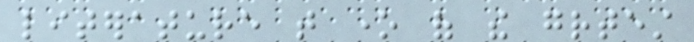literature that one of the greatest
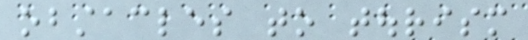obstacles to tourism
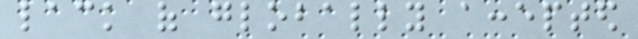lack of globally accepted
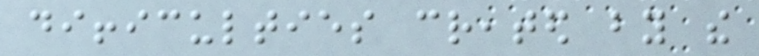difficulties created by the
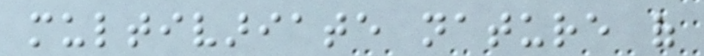multivariate nature of
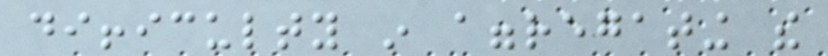difficulty in aggregating the
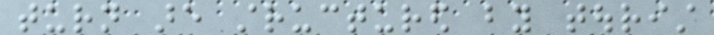turn are structured by tourist
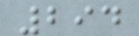294
